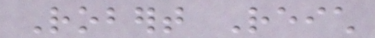Robert Reich
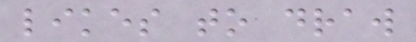likes to draw
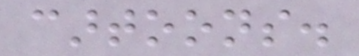cartoons.
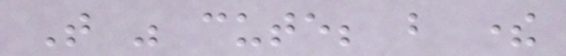That was cute; but there
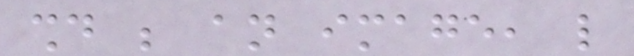should be an image, like
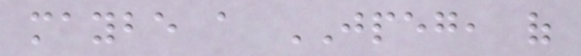maybe a JPEG, of
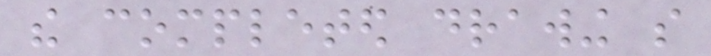the completed drawing so
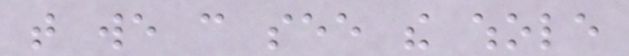that we can see the whole
